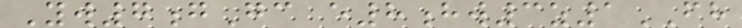Yw7gGc e8hw3z1FH
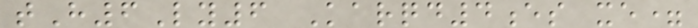tH6Ly6 Karqd4es xe=
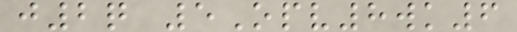j2q 5Opv8wk6
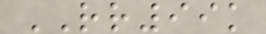RR99k
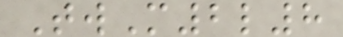TwM2l8
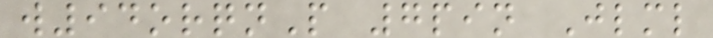w94orqnP 7pin Jlml
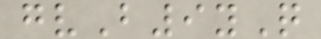gvB9yQ
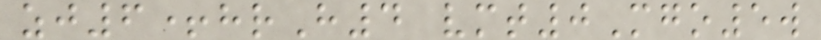zj6+hrH4 vmt0Mgo5w
